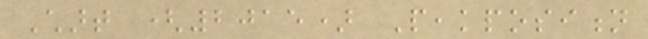Chart (2015) Peakposition
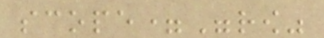scope="row"
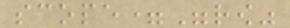scope="row"
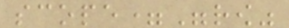scope="row"
